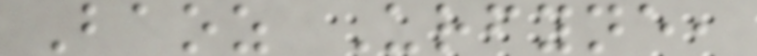Baoz Urfyne,
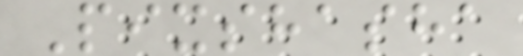Pixshasha
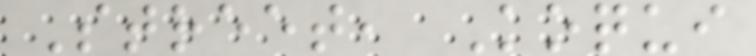Street, Koqui
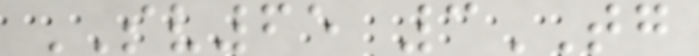SV65 3TG
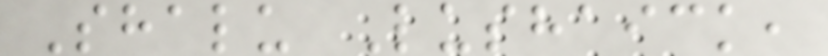Shalu Lushaick,
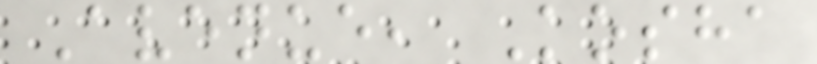Avenue, Kosha
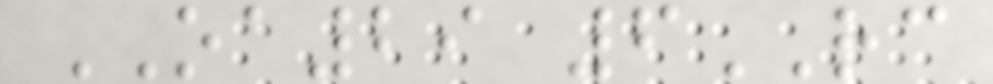OA29 6RC
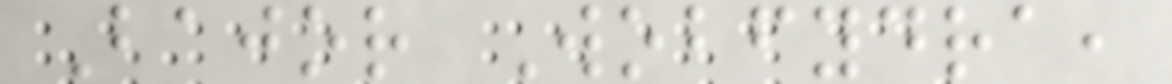Bajor Wobfydra,
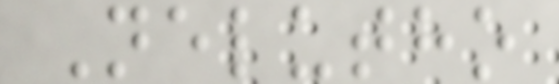Nelutho
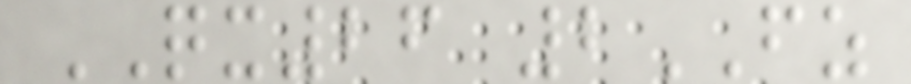QX26 2FZ
